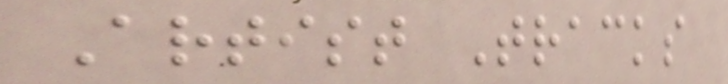Artist Tracks
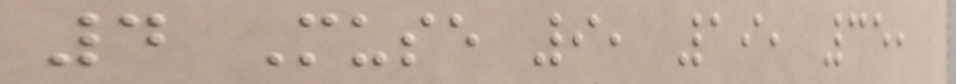4 Muse 9, 19, 35,
